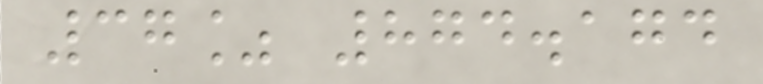37% 874.174
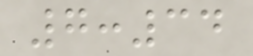7:34
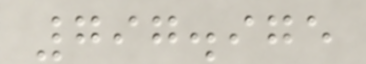797.975
